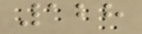128
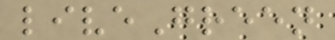liveGreen
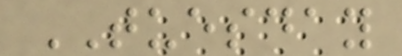TUESDAY
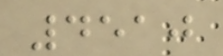4510
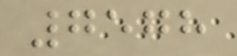7578
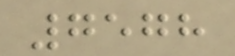7578
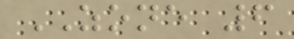ZONE 6
